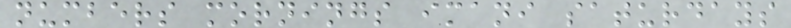numbers mornings imani saturdays
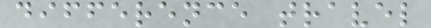difference travel
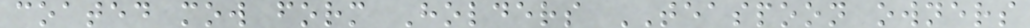coated mow form Holders TEASPOON owners
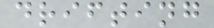drifting
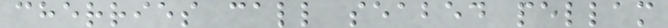cherries call seabed pellam
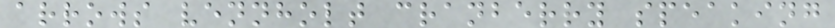arrows vennholt cranberry speaking
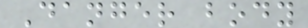Danger body
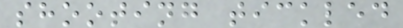shooting tickled
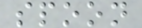spoon
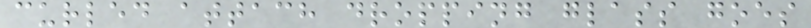curled attach dropping glass goes
